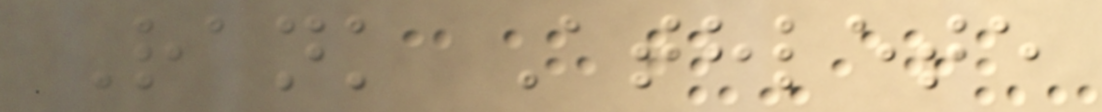Rank Athlete
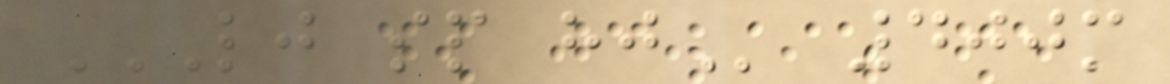LJ SP HJ 400m
